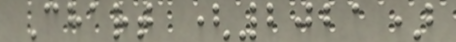Chart (2021)
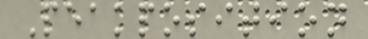Peakposition
